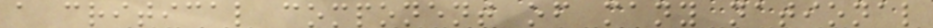a critical component of many national
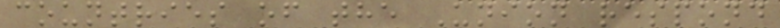countries of the Union respond
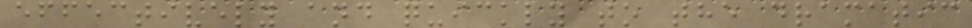effectively and quickly to the dramatic
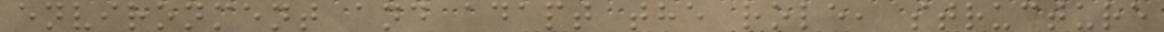environment and adapt the role, structure
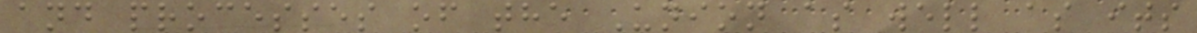and processes of the Union as well as its
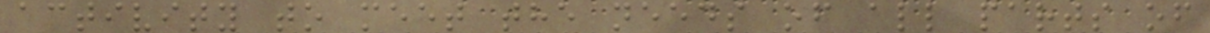activity to meet the needs of all parts of
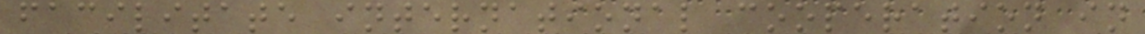facilitate international cooperation in
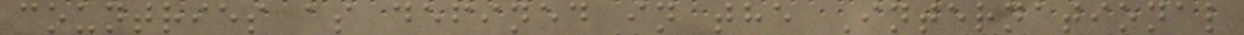countries as defined in the International
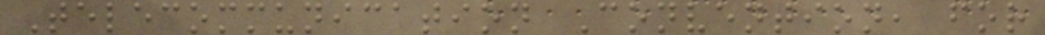Telecommunication Convention, for
